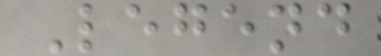Legend
